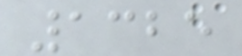1325
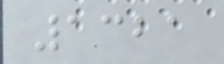1321
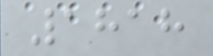1818
